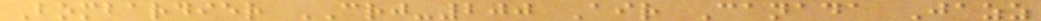Bombardier CRJ-200 Air Canada Jazz
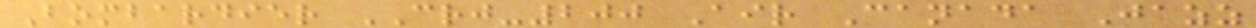Bombardier CRJ-200 Air Canada Jazz
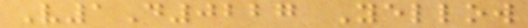V1D0227 Yellow
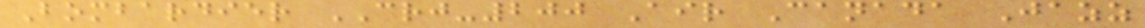Bombardier CRJ-200 Air Canada Jazz
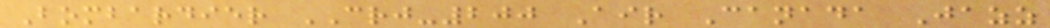Bombardier CRJ-200 Air Canada Jazz
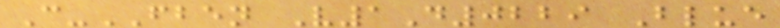C-FBEN V1D0229 Blue
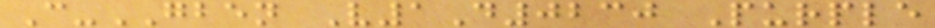C-GBEN V1D0230 Purple
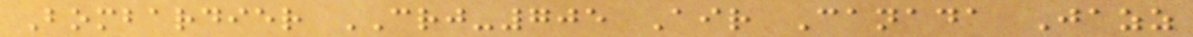Bombardier CRJ-705 Air Canada Jazz
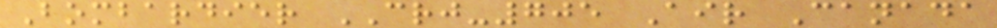Bombardier CRJ-705 Air Canada
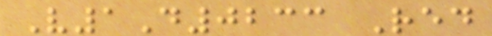V1D0233 Red
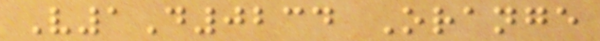V1D0234 Orange
